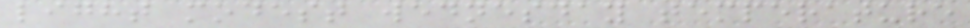light modest wednesday temperature
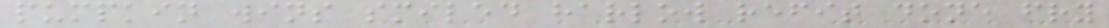pumpkin wins smiled harlow refit done fry
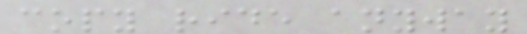copy ride anyway
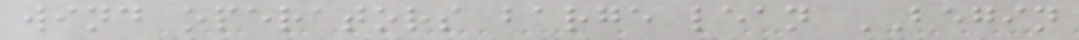wind operators barge lean BEGIN
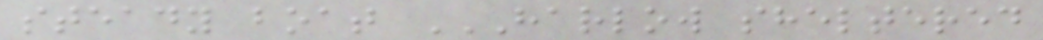steady boat HARLOW SHELTERED
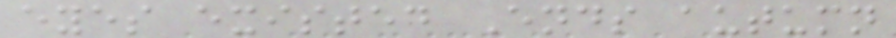eyes existed Ends autumn
